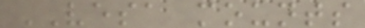VESA mounts
